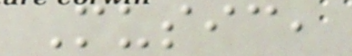Music,
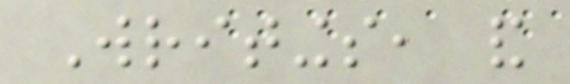Writings, and
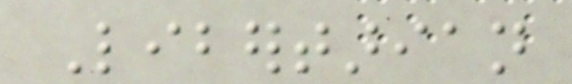Libertarian
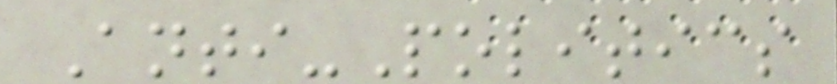Anti-Politics
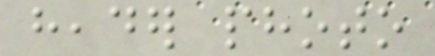header photo
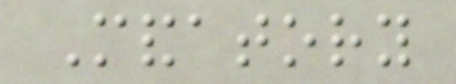Mandatory
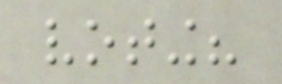voting?
